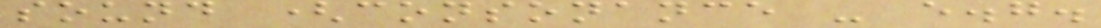sound (consonance - e.g.
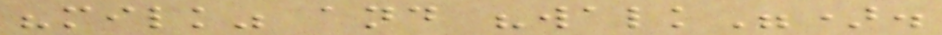"milk" and "walk").
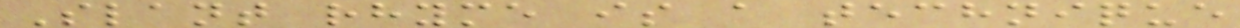Slant rhyme is a technique
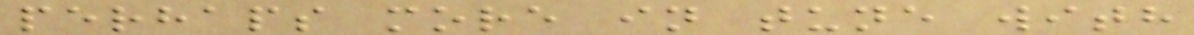perhaps more in tune with
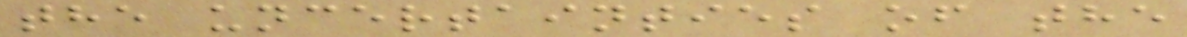the uncertainties of the
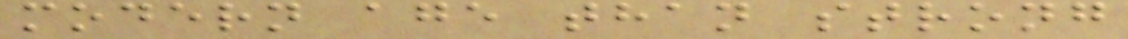modern age than strong
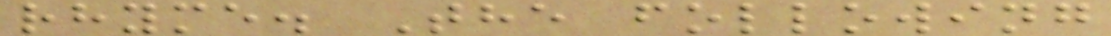rhyme. The following
